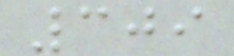309
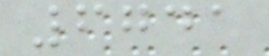6741
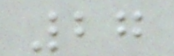27
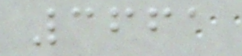3661
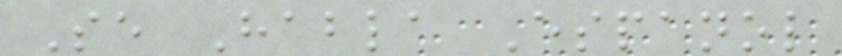Se Habla Espanol
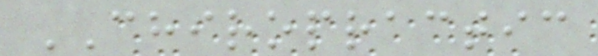CHIROPRACTIC
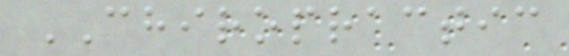CHIROPRACTIC
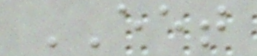EET
